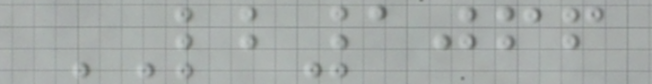LB1066
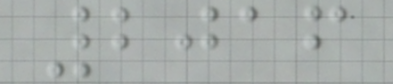2016
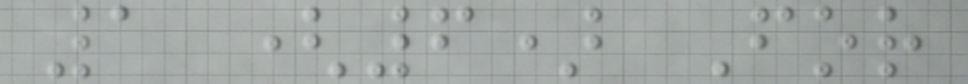1 (6) For
